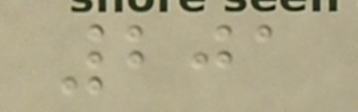201
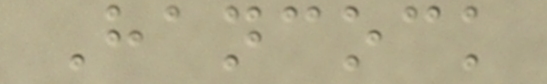Hancock
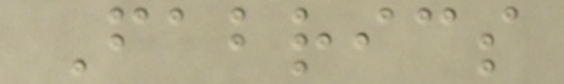Fabrics
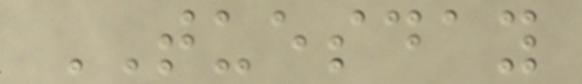TUESDAY
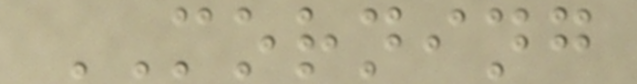MORNING
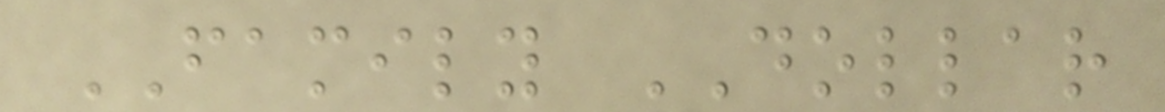FAMILY DOLLAR
